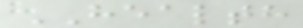HEALTH
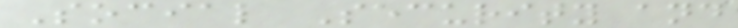Social Security and
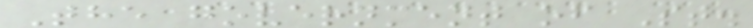The government of St.
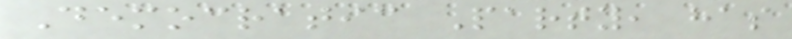Democratic Party, has
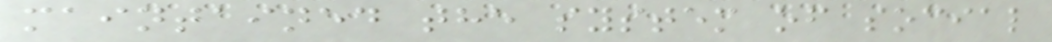maintained the system of social
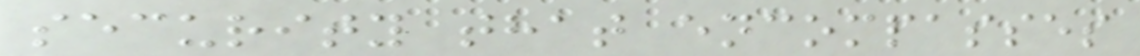security that encompasses
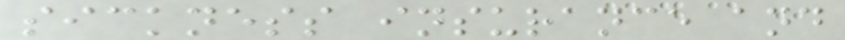sickness insurance and
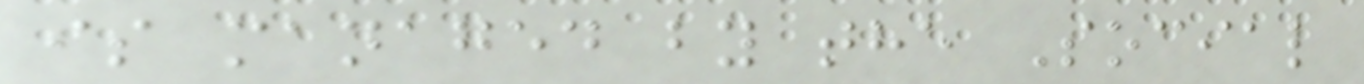is managed by the Social
